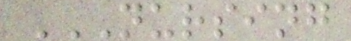NURSING
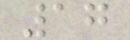17
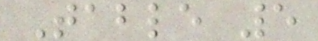Table 5
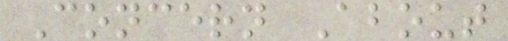Concern About
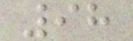98
